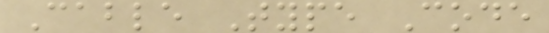Cable Type Code
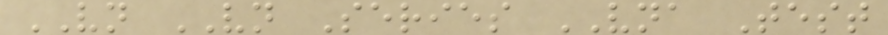VN VN Series VNA Test
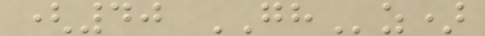(40 GHz)
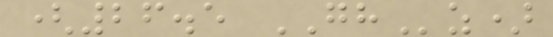(26.5 GHz)
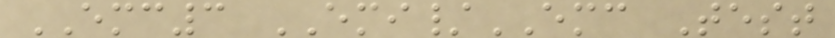EMC3 EMI/EMC Test
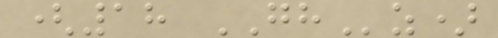(18 GHz)
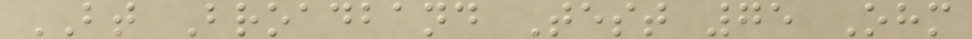BT Broadband Test 75 Ohm
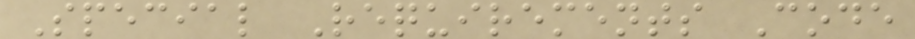Special Requirements Code
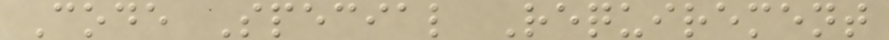Code Special Requirement
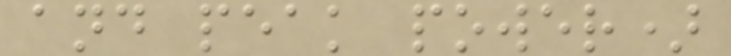and peak power)
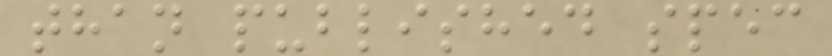than published spec
